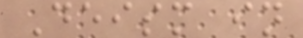Deism in
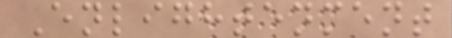Enlightenment
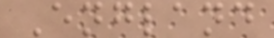England
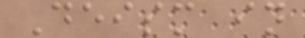Deism in
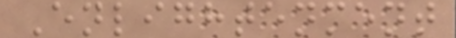Enlightenment
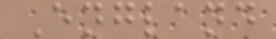England
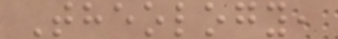Theology,
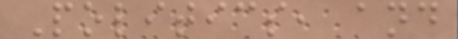Politics, and
